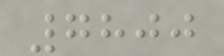7800
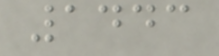1443
